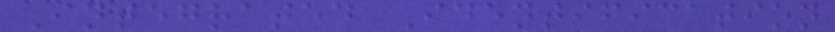Integrated Identification
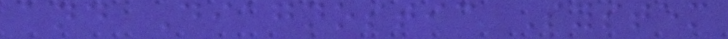and Diagnostic System
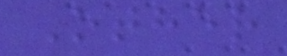Other
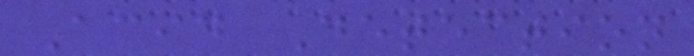Acid Detection
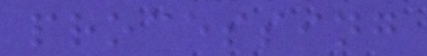processing
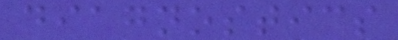diagnostics
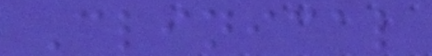Clinical
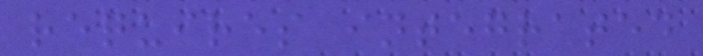requires integrated
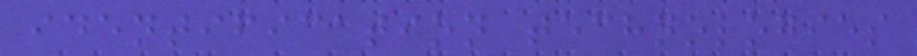identification technologies
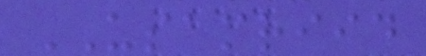USAMRIID
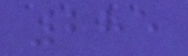285
